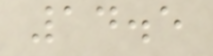14.5
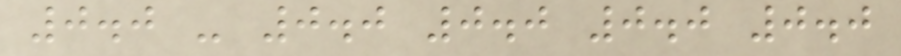0.0 - 0.0 0.0 0.0 0.0
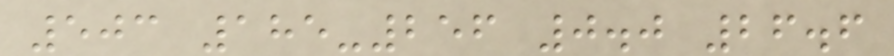503 185-256 0.0 26.6
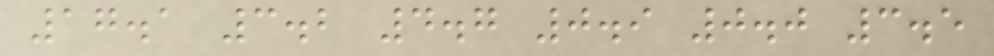17.1 3.2 4.7 0.9 0.0 3.5
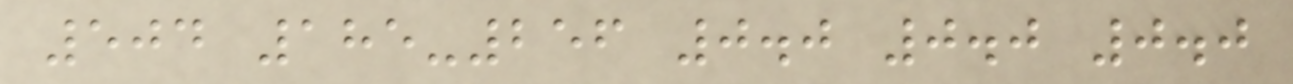504 185-256 0.0 0.0 0.0
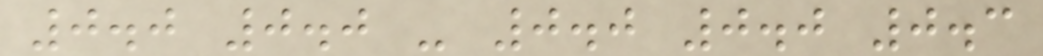0.0 0.0 - 0.0 0.0 0.3
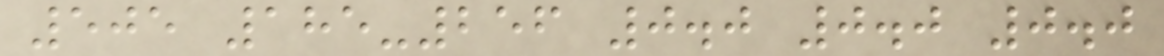505 185-256 0.0 0.0 0.0
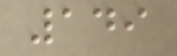149
